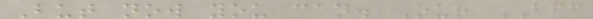But now you can. Our BFF
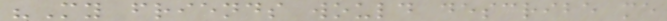"My friends would describe me
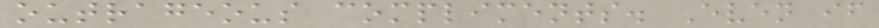outrageous compliments. Even if
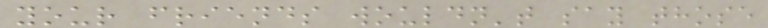your friends wouldn't say those
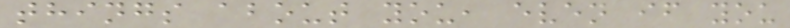things about you, even if you
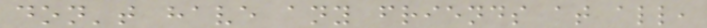don't have any friends at all,
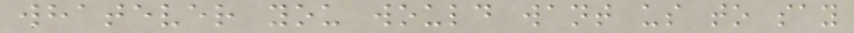whatever you would want us to say
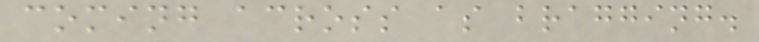coming across as bragging.
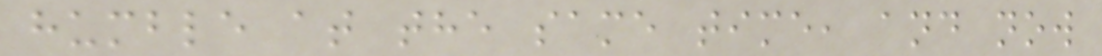humble at the same time, and now
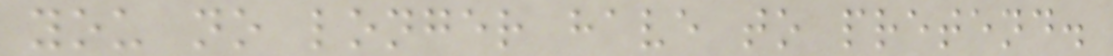you no longer have to pretend.
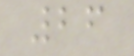26
